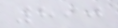890
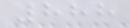888
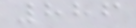886
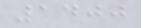1400
